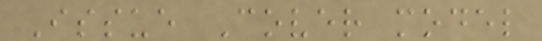Issue Cover model
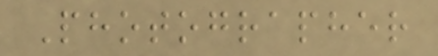Photographer
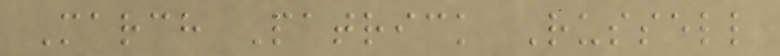March Patrick Russell
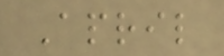April
